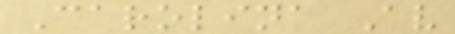Carolina Av
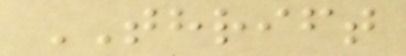THRIFT
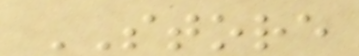STORE
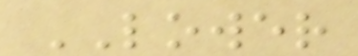LOWER
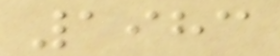1983
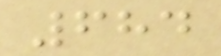684
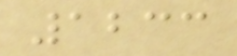1233
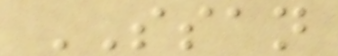SSAN
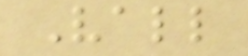Vall
